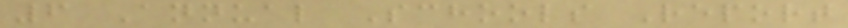6 Annual Schools Report
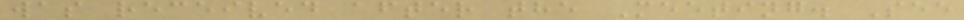was received after the Meeting. See
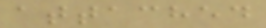attached
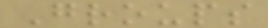Groups
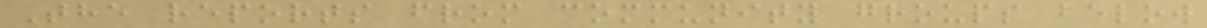The reports from community groups below
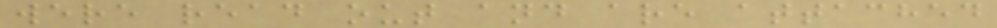were read out and are attached
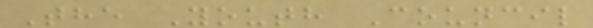The Youth Council
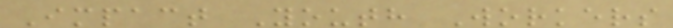Impact Youth Workers
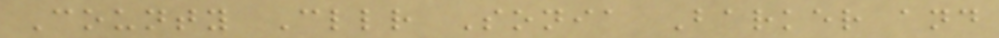County Cllr Sonia Barker and
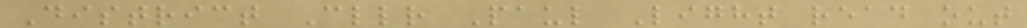District Cllr Paul Light read out
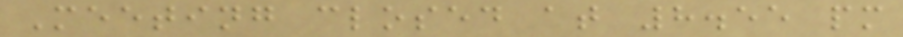Meeting closed at 8.55 pm
